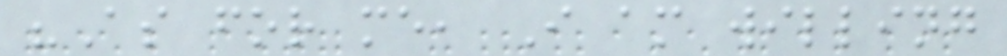"As for me, I am willing
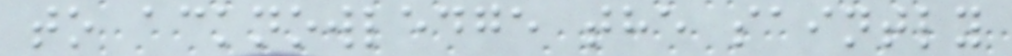to acknowledge the saintly
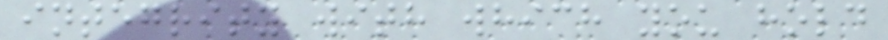integrity with which you hold
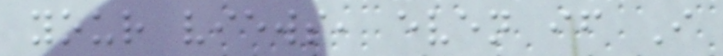your views, even if I
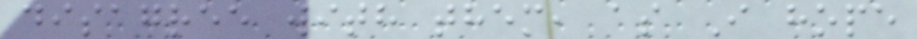disagree with them, as I hope
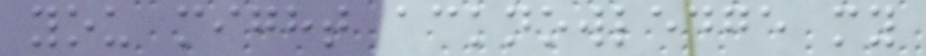you might acknowledge my
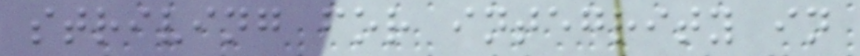striving for integrity in
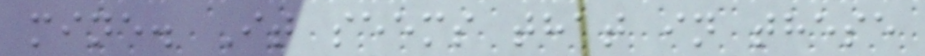mine. It seems that in these
